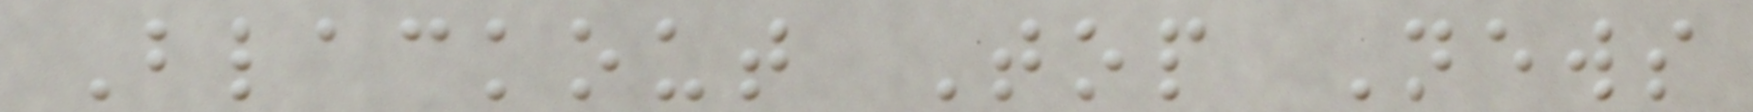Blackout Top News
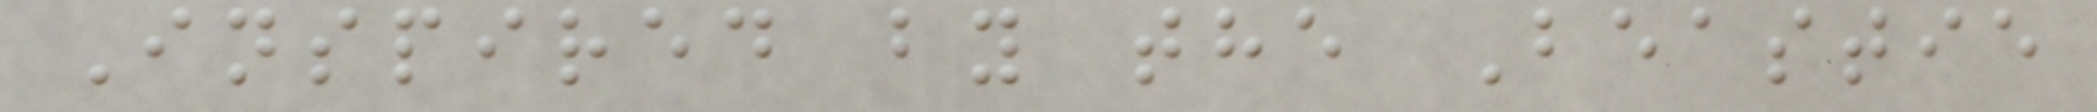Inspired by the Beastie
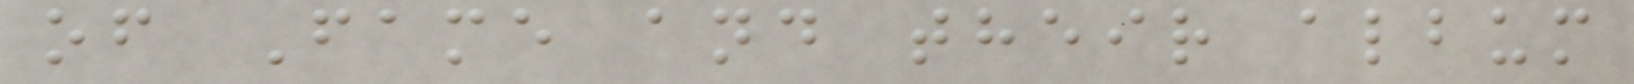of Fame and their album
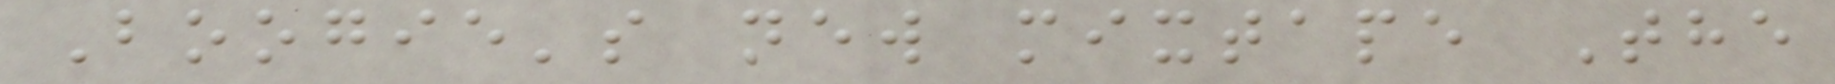Boogie's new mixtape The
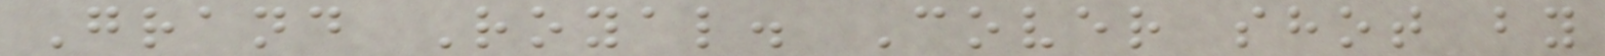Grand Royal. Cover shot by
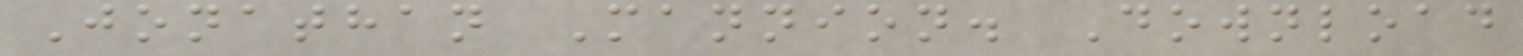Jonathan Mannion. Download
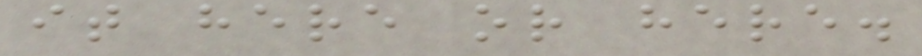it here or here.
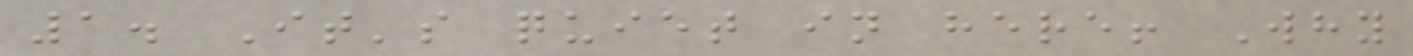1. It's quiet in here! Why
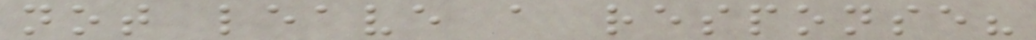not leave a response?
